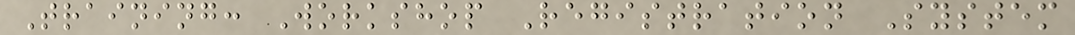Training: Workshop Registration System
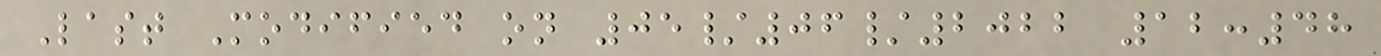Last Modified on 05/06/2022 12:48
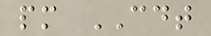pm CDT
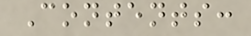Contents:
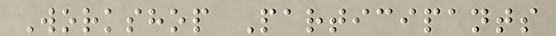Workshop Participants
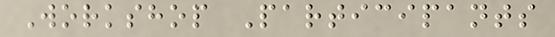Workshop Participants
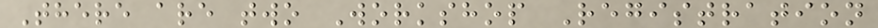There are two Workshop Registration
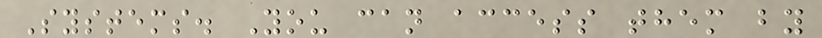Systems. You can access them by
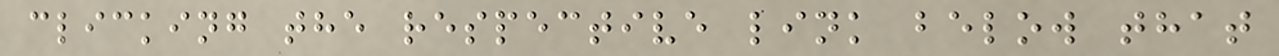clicking the respective link below that
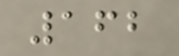162
